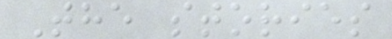The stories
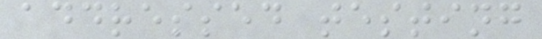addressed testing
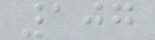107
